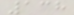138
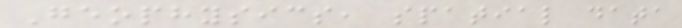Geophysics, spatial data
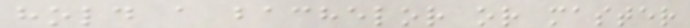hold a bachelor or master
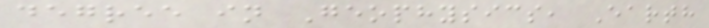degree in Geophysics, Earth
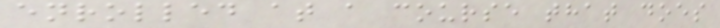enrolled at a course that does
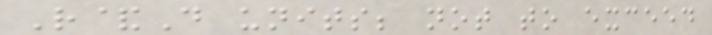R&D units; not to exceed
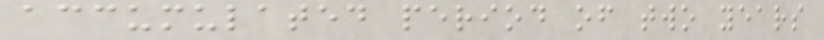accumulated period of two years
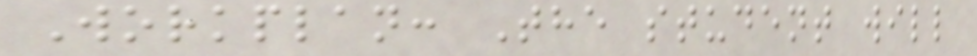Workplan: The student will
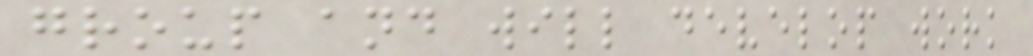group and will develop work
